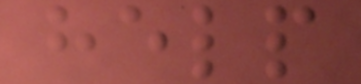help
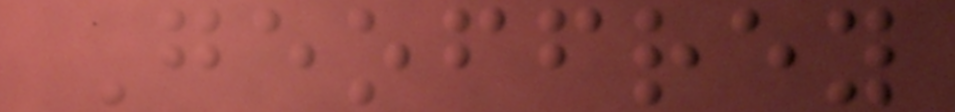Geoffrey
